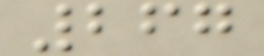267
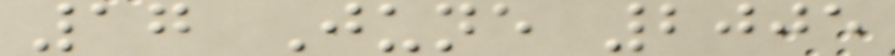17 June 2005
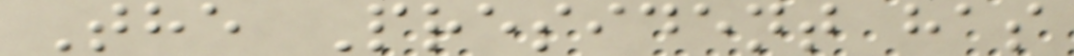The President has
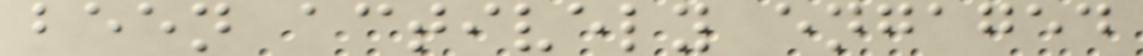been actively engaged
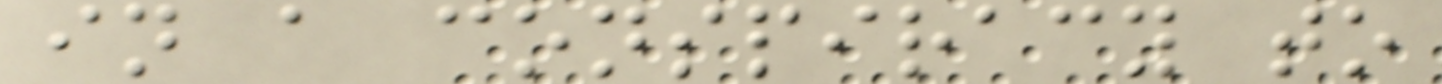in a conspiracy to
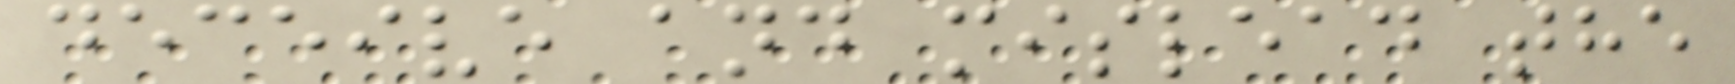deceive and mislead the
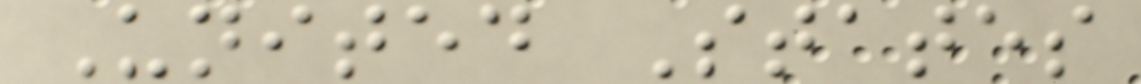United States
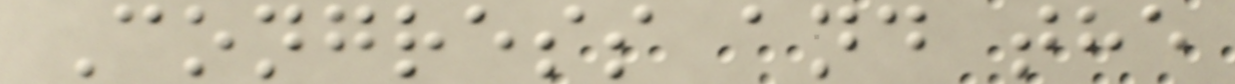Congress and the
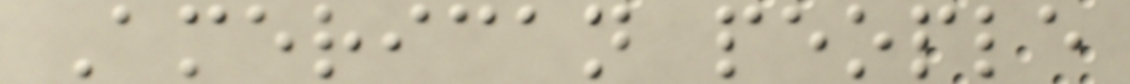American people
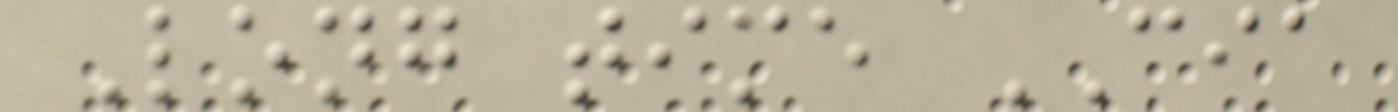Long time CIA
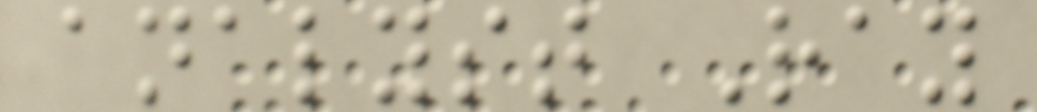analyst Ray
